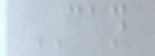CAN
